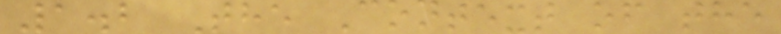1.2 The Context of the
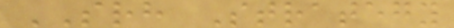SRH Strategy
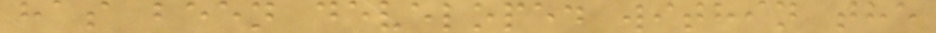has been developed within the
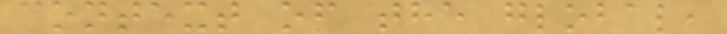context of the global,
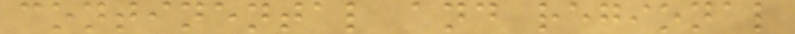continental and regional
